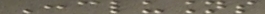Conclusions
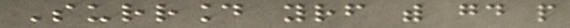Surround yourself with good people
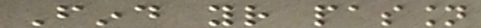Find your passion
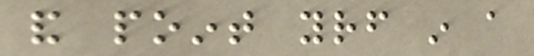and point yourself in a
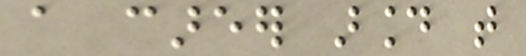a career around that
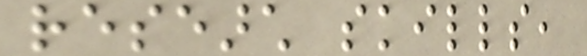research skills,
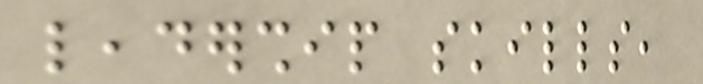leadership skills,
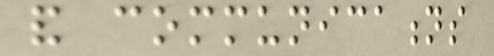and communications
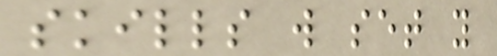skills will set you
